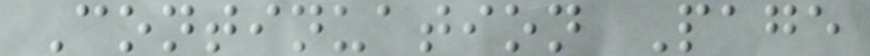Continuation Page
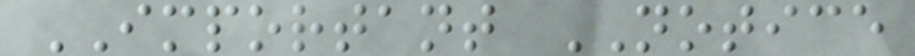IMPORTANT NOTICE
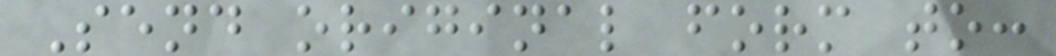Send original form to:
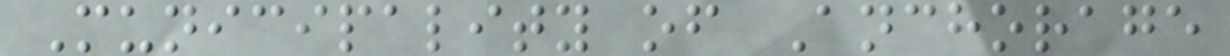Municipality of Anchorage
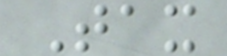Tax
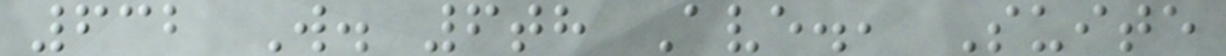632 W. 6th Ave., Suite
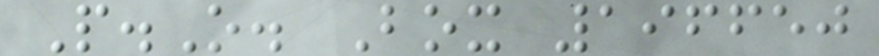P.O. Box 196650
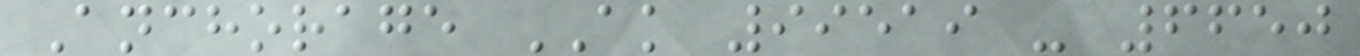Anchorage AK 99519 - 6650
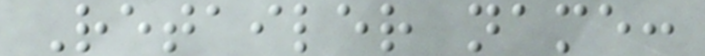Retailer name:
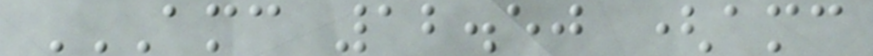AMC 12.50 (AMC
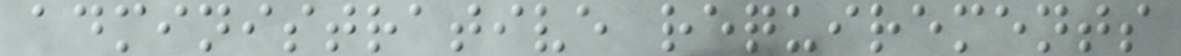administrative requirements
